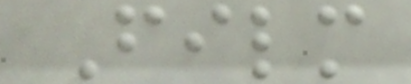Film
